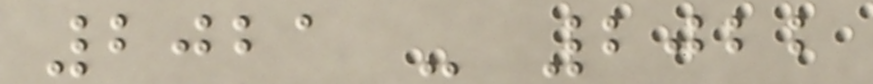2021 - 2022
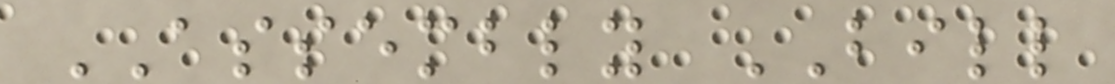ASSEMBLY BILL
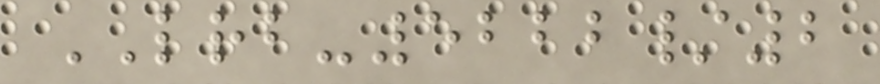LRB-5222/2
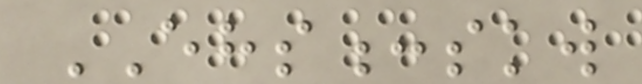EHS:skw
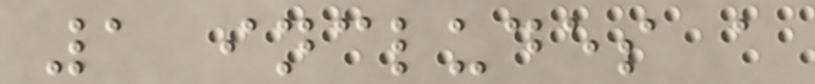1 includes a
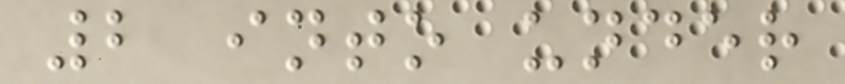2 into under
